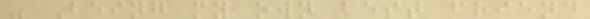- Being my own best friend
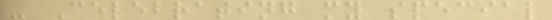- Celebrating my special
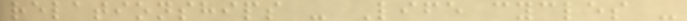relationships - Life cycles -
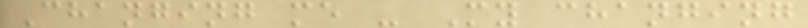Changing me - My changing
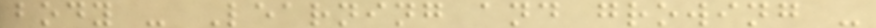body - Learning and growing -
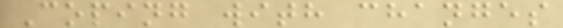Coping with changes
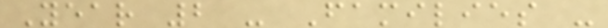Year 2 - Families -
